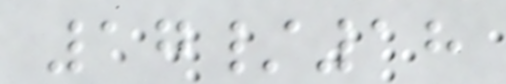17/18
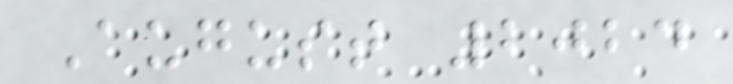August 2024
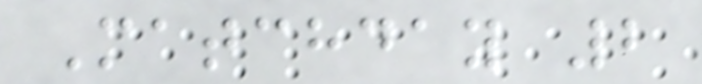Matchday 2
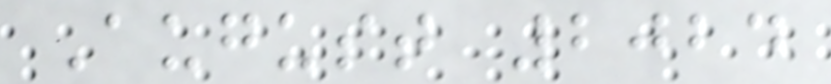August 2024
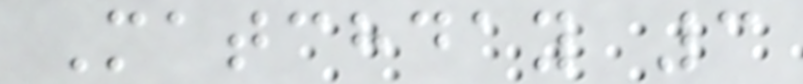Matchday 3
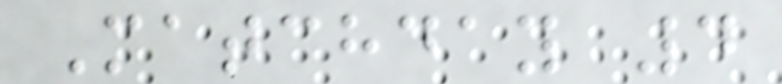Matchday 4
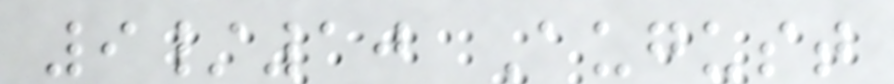9/10 August
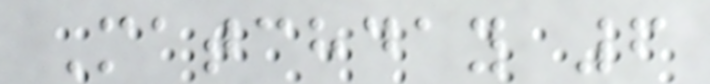Matchday 6
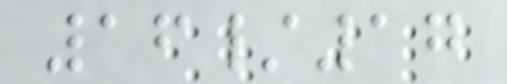16/17
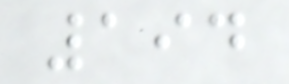194
